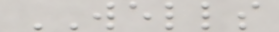WELLS
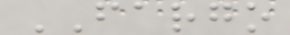FARGO
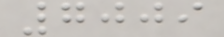7009
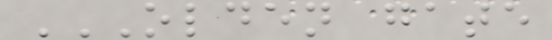OLDEN GATE
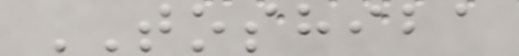TOSHIBA
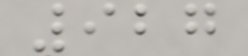927
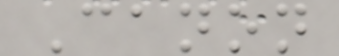Canon
